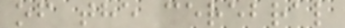of the cerebral
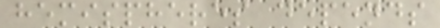hemispheres depends
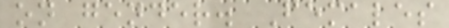on gender. Females
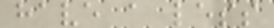have a less
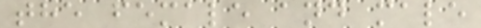the female and male
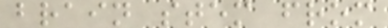brain stem from
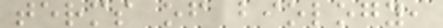terms of biology,
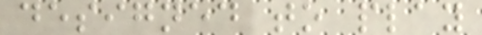designed to play
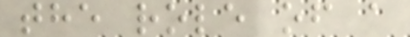the role of a
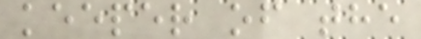keeper of the
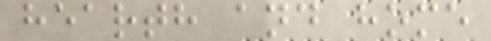hearth and home
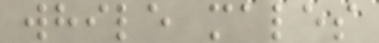while males
